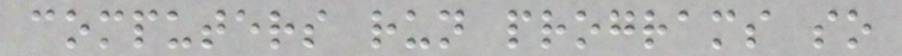computers run programs so
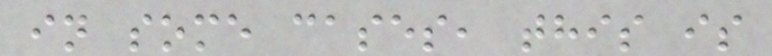in some cases, this is
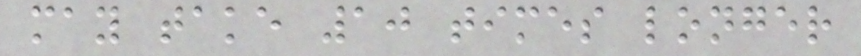may take 10 times longer
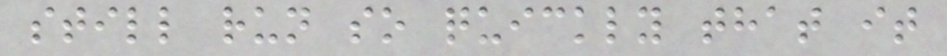still run so quickly that it
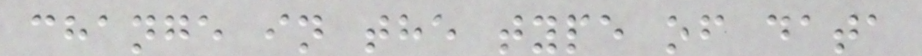change in the type of data
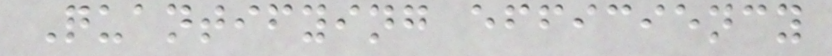Quantifying efficiency
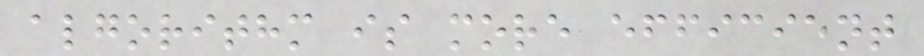algorithm is more efficient
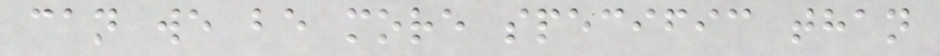can we be more specific than
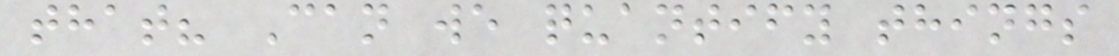that? Can we quantify things
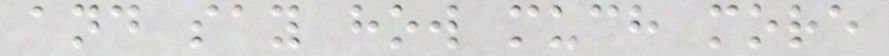and say how much more
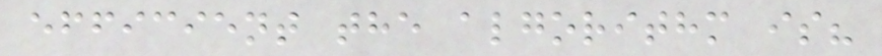efficient the algorithm is?
